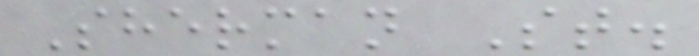Sherman St.
